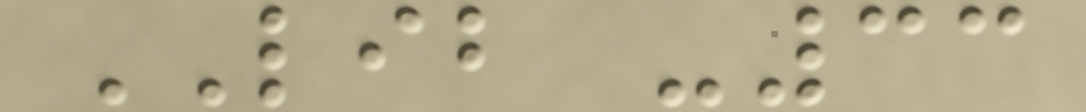LIB -33
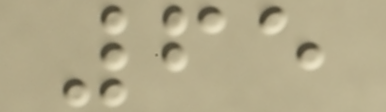65
